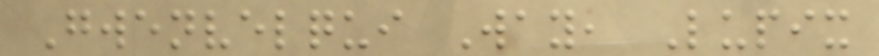Gwenvelqui Way, Lupix
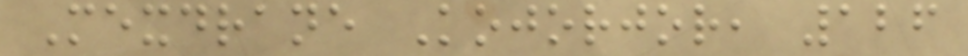Mexdrane Kojorjor, 126
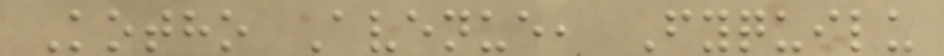Kotho Avenue, Fyquilu
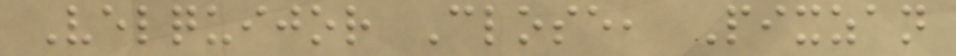Velquijor Close, Pixzan
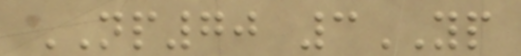NP70 3YP
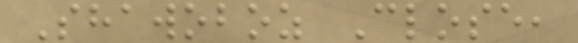Shawoboz Close,
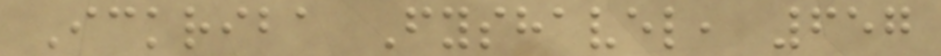Ickriba Fyshavel, 657
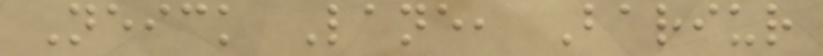Neick Lane, Bariur
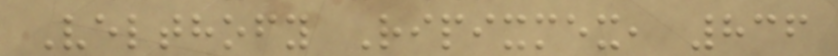Velthofy Ripixmex, 836
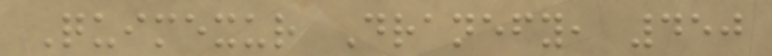Quimexur Dranefy, 450
